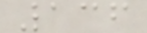136
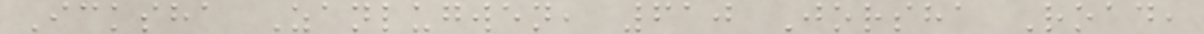Icksha Zanlugwen, 610 Jorsha Road,
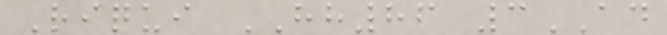Riqui HH86 3AD
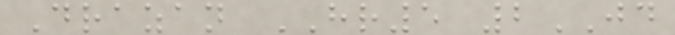Drazan HR5 2JD
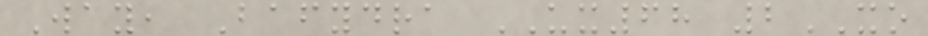Way, Bafydra UX68 2XO
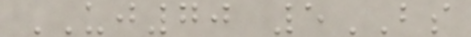UJ70 5BS
